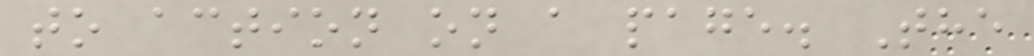to action on a page. The
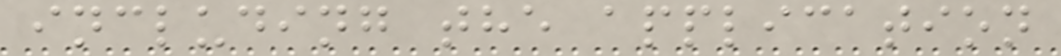including the application
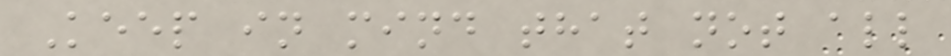Keep in mind that not all
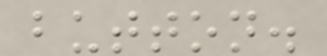button.
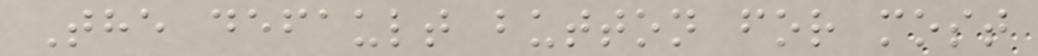The default button for most
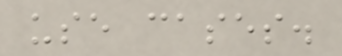use cases.
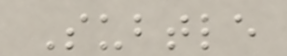Subtle
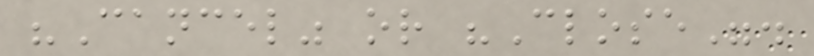"Cancel" or "Close".
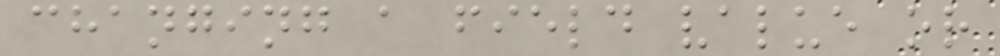changing a field value or
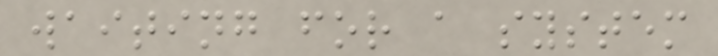waiting for a system
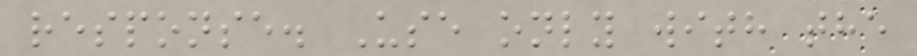response. Use only with the
